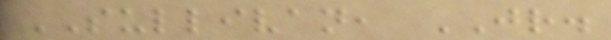SULLIVAN, JR.
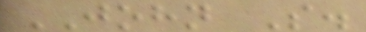JOHN S.
